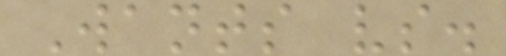Wants vs.
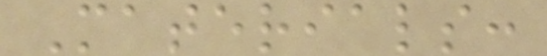Materials:
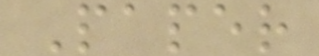Paper
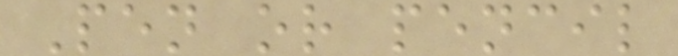Pen or pencil
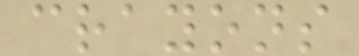crayons
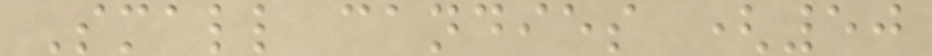Small candies (50
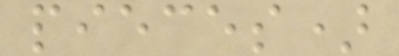pieces)
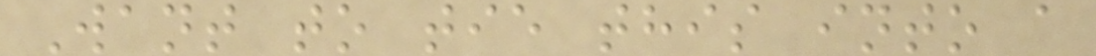Want to tie this into a
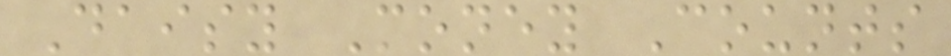Daisy Money Counts
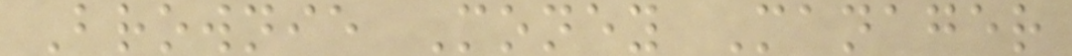Brownie Money Manager
